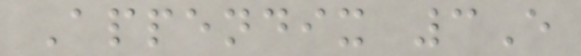Appendix 3E
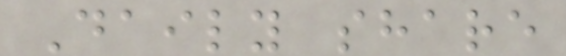Daily share
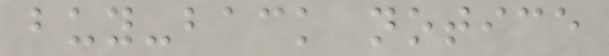buy-back notice
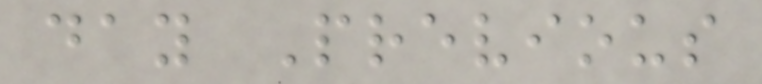day Previous
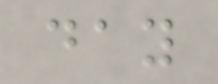day
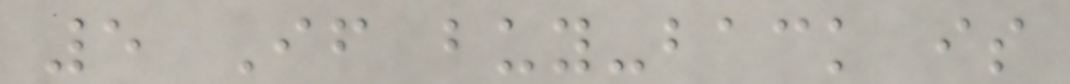5 If buy-back is
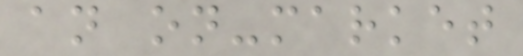an on-market
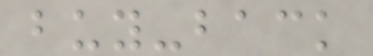buy-back
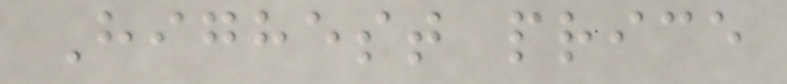Highest price
